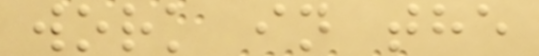work in the
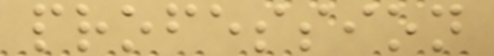profession
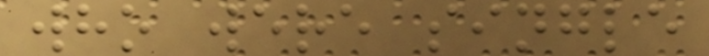who were single
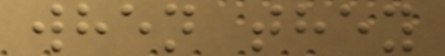when they
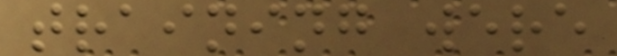training were
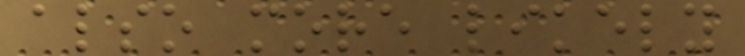also more likely
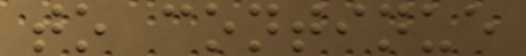to continue
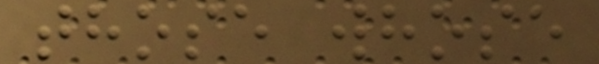those whose
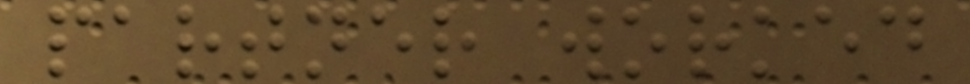partner worked
